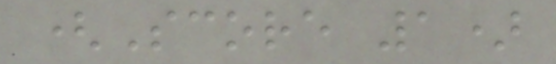(Score 1)
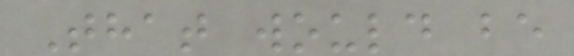That would be
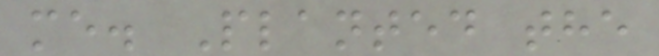me. Planted the
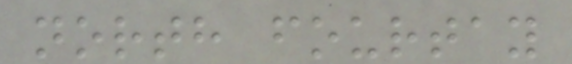north fourtay
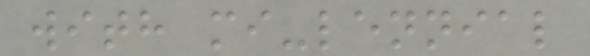with mi-lennial
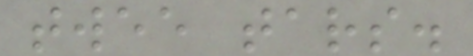twee tars.
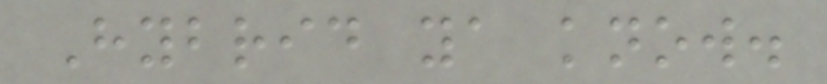Hybrid ya know.
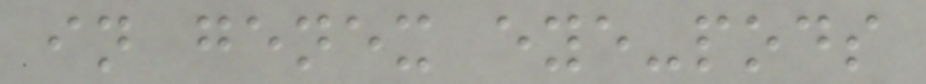in genex eye-pods
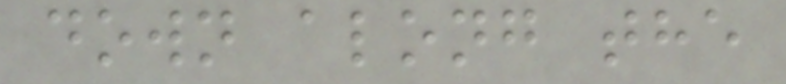down along the
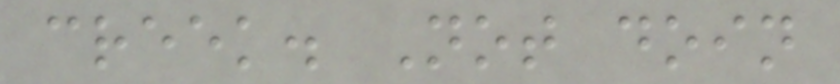creek. Not doin
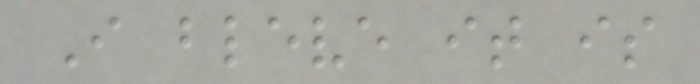I bleve it is
